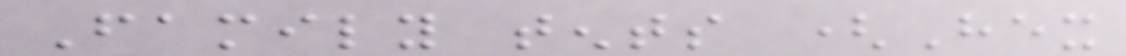Family tents (Hex
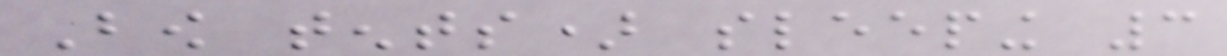Bow tents) sleeping 3
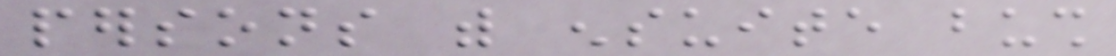persons with ensuite bush
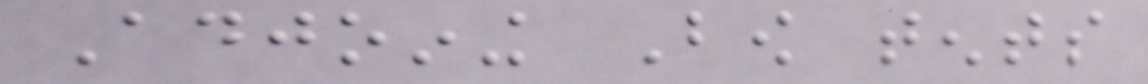Adjoining Bow tents
